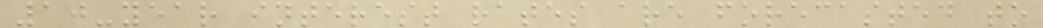10-year interest rates are forecasted to
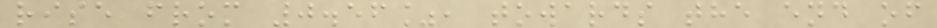rise from 0.56%, towards the end of
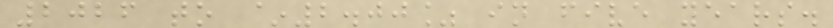2026 to ~2.00% in five years.
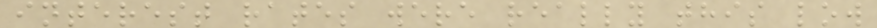interest rates were really this low
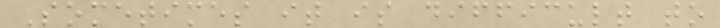Sometimes it is difficult to
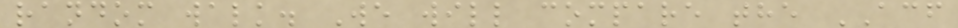random walk. We will compare the ACF
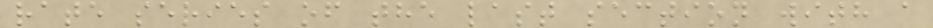rate series of the last section with a
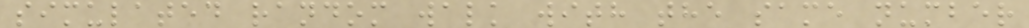simulated random walk with the same number
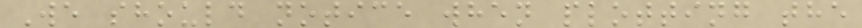We should notice when plotting the
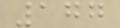177
